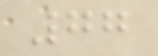77
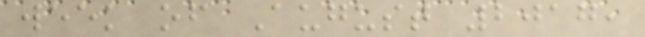week of August 2017,
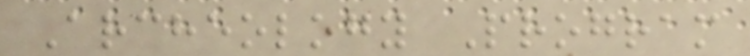Archeology Program
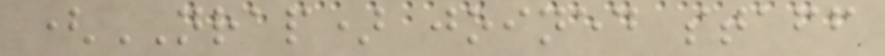(NRAP) joined staff
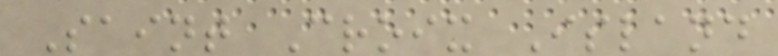Saint Croix Island
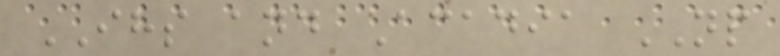IHS and Acadia NP
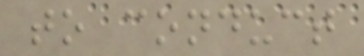to conduct
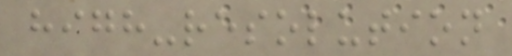high-resolution
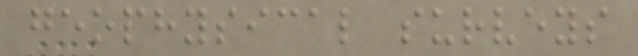geophysical surveys
